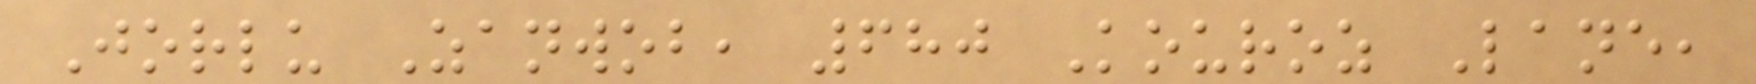Jorlu Zanwob, 680 Kouroz Lane,
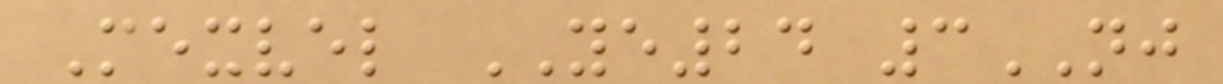Mexvel YE24 3NJ
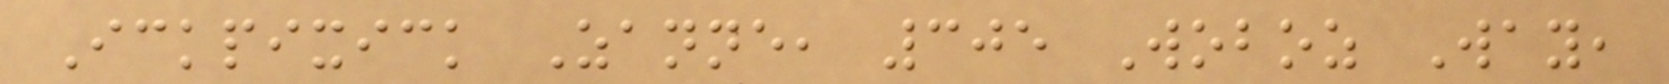Ickpixick Zanne, 305 Woboz Way,
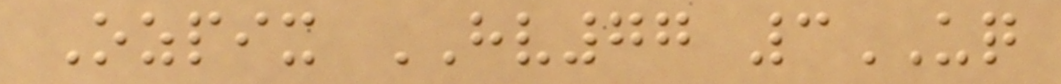Ozpix HV77 3UQ
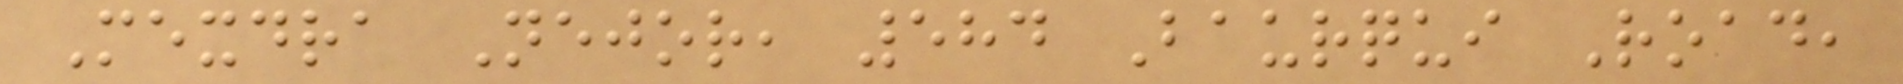Mexdra Nejor, 584 Baurqui Road,
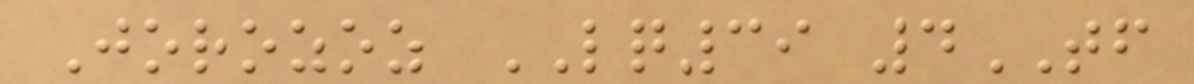Jorozoz LQ39 4TF
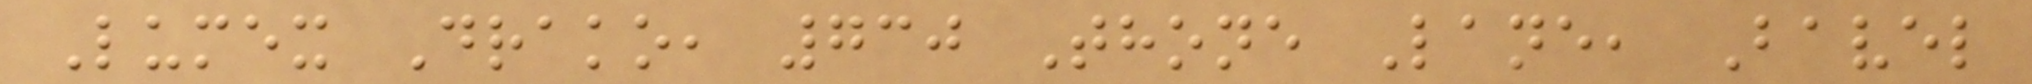Lumex Drako, 730 Thone Lane, Bavel
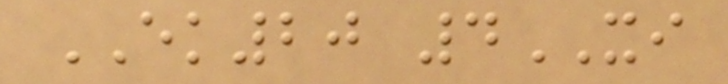EK20 4XI
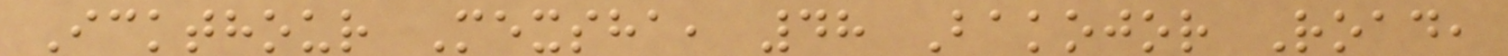Ickthour Mexsha, 48 Bakojor Road,
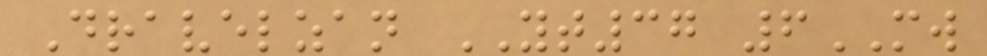Dravelzan YT37 6MW
